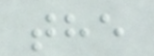the
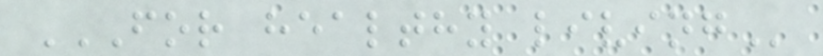FOR HEALTHY LIVING
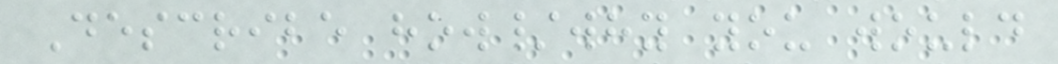Describe how/why you would
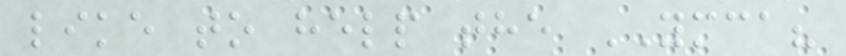like to help the YMCA?
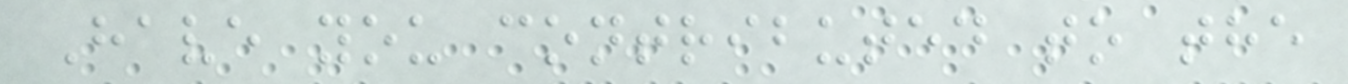Have you contributed to the
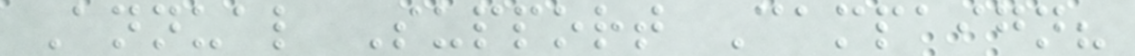Annual Support Campaign?
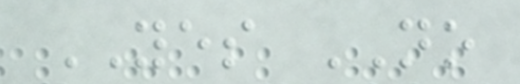YES NO
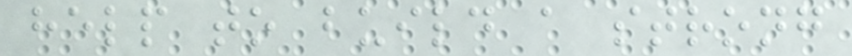help to build a strong
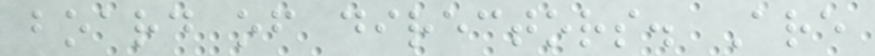board of directors. Are
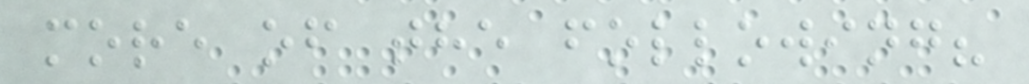more of the following?
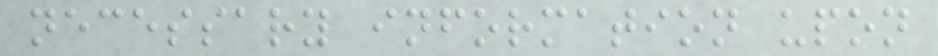necessary information upon
